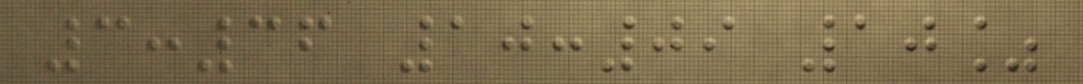3:36 10:09 10%
